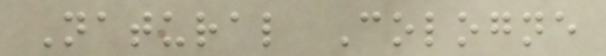Natural Cologne
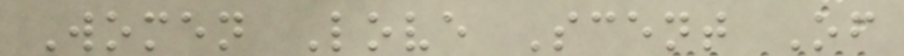Women Love Scent Of
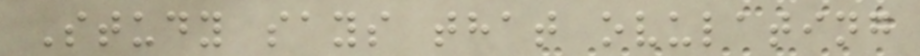Study says that ovulating
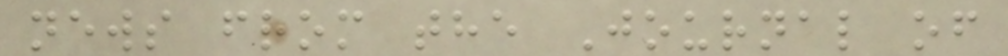news from the Journal of
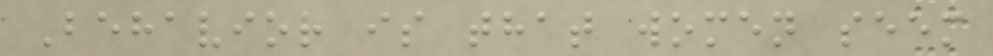Behavior is that women seem
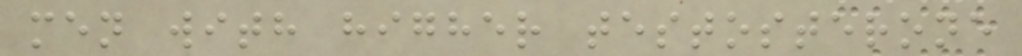men with higher testosterone
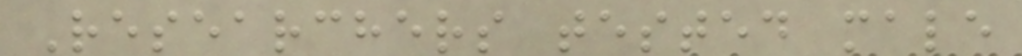Researchers tested male
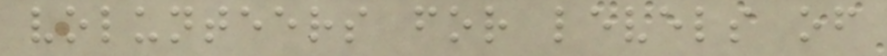volunteers for levels of
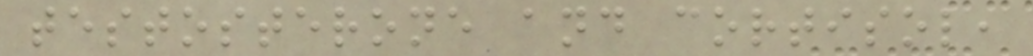testosterone and cortisol,
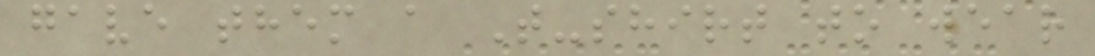gave them a T-shirt to wear
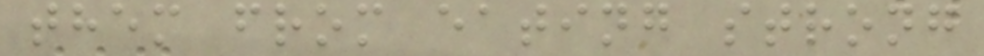them from eating strong
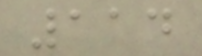114
